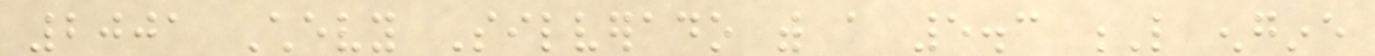2001 Chevy Silverado with a 5.3 L engine
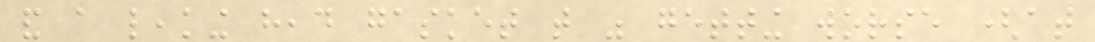and a leaking head gasket that was getting worse (at
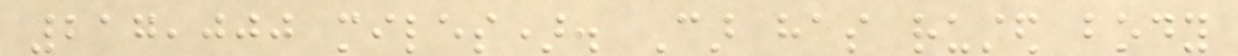217,000 miles). Car has rusted body
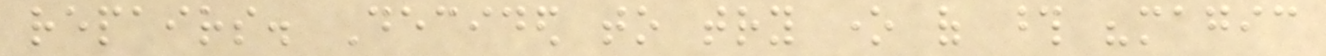repairs. Decided to try one of those "magic
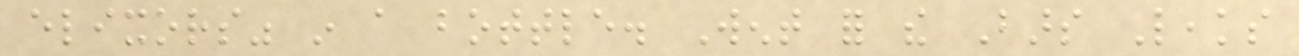elixors" in a bottle. Went for the Bars Leaks
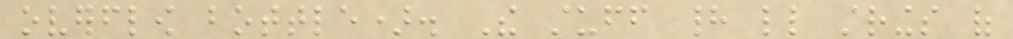overflow bottle). The stuff had little strings of
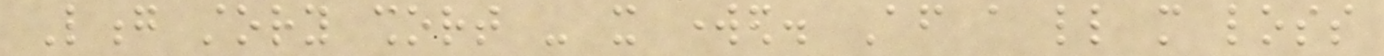Long story short - it worked. After a little more loss
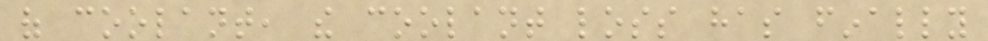of coolant, the coolant loss has finally
